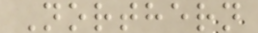Northern
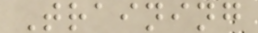Training
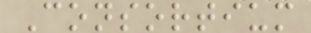Consortium
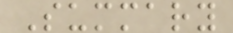Summary
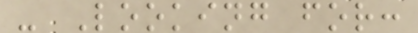- Looking for:
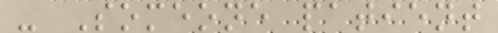- Someone patient
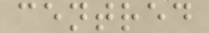centred
